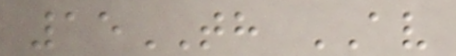15TH AV
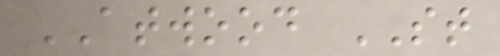ATWOOD ST
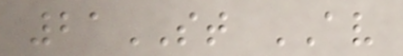21ST AV
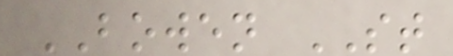BOWEN ST
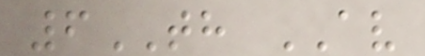6TH AV
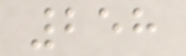258
